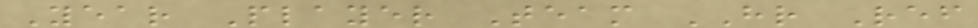Year Player Team HR Ref
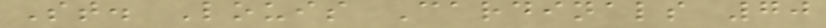St. Louis Cardinals 70
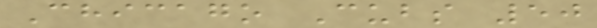Chicago Cubs 50
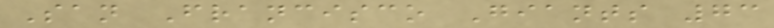San Francisco Giants 73
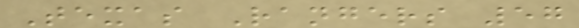Texas Rangers 57
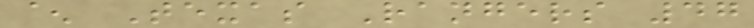^ Texas Rangers 47
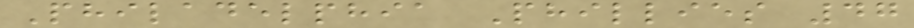Philadelphia Phillies 47
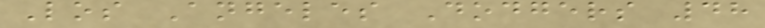Los Angeles Dodgers 48
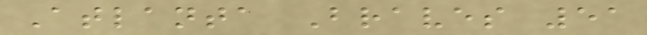Atlanta Braves 51
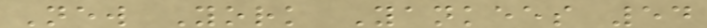New York Yankees 54
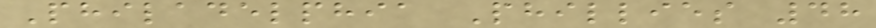Philadelphia Phillies 48
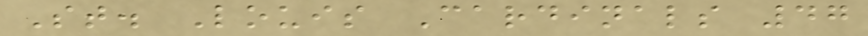St. Louis Cardinals 47
